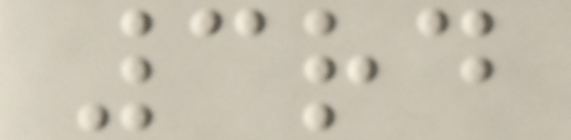3rd
